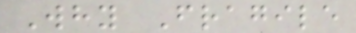Why Fragile
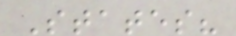States?
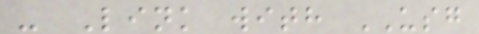- Link with USG
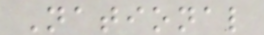National
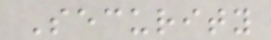Security
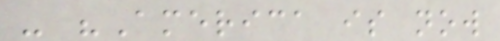- "America is now
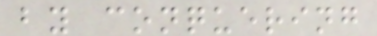by conquering
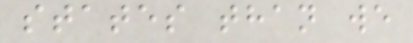states than we
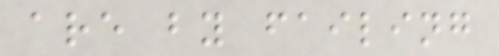are by failing
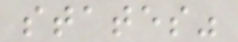states"
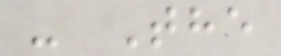- The
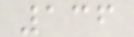136
